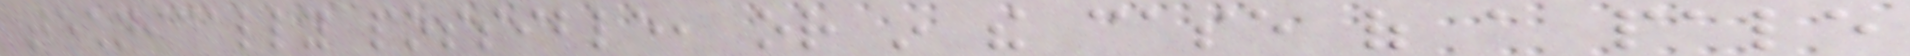technically possible, or in the case of a pale
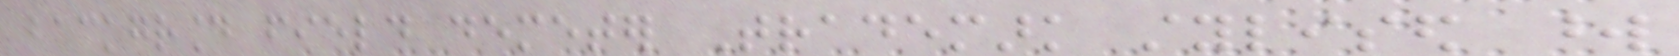background field demeter Trademark stylised word
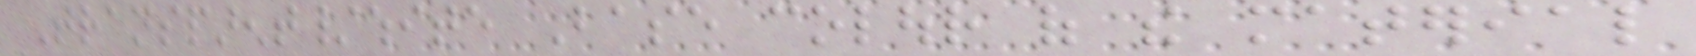Transparent/white Base colour of the material
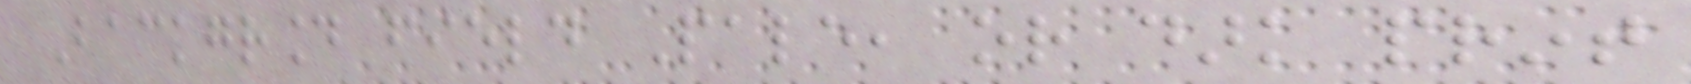Background field Pale, or dark print
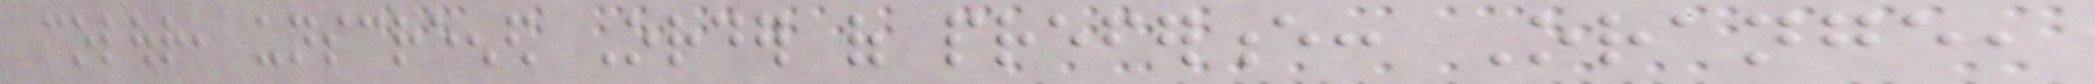colour, unscreened Order of preference: Orange,
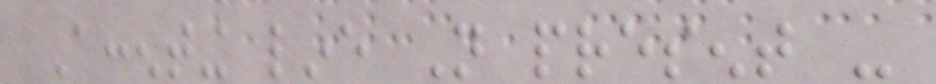Accenting line Not present -
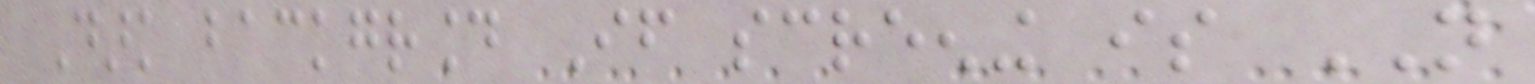Dark background If screening is NOT
